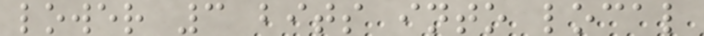lower 3 bits into local
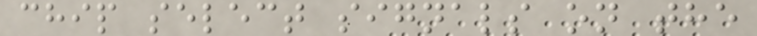chip select signals on the
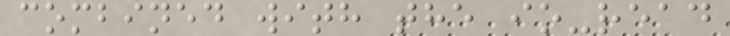combined with the io-read
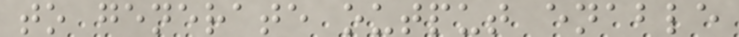to generate output enable
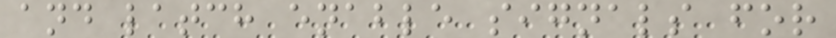and latch enable signals for
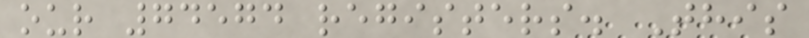our 74574 registers. This
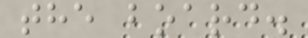the board.
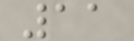11
